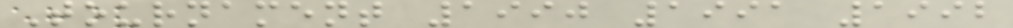Tournament 1990 1991 1992
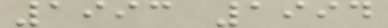1993 1994
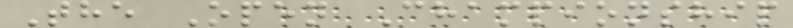The Open Championship
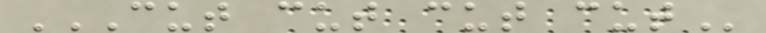CUT CUT CUT CUT
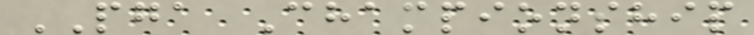PGA Championship
